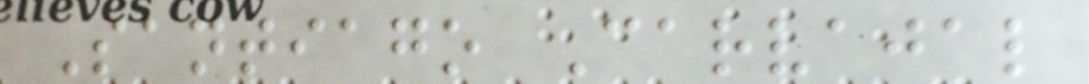Santiago Carvajal
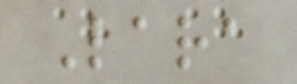Lara
